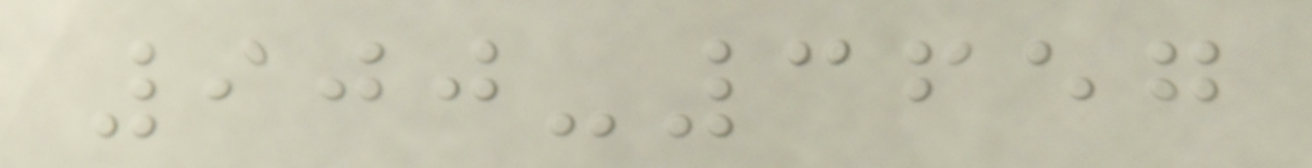900-3657
